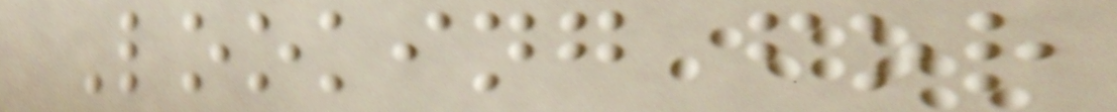Looking for
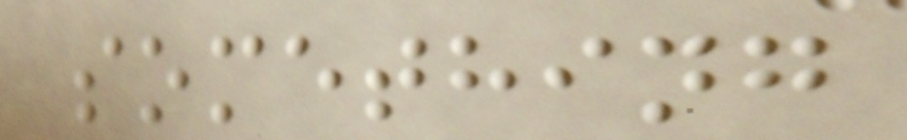something
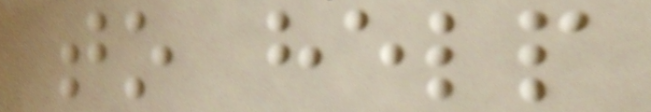to help
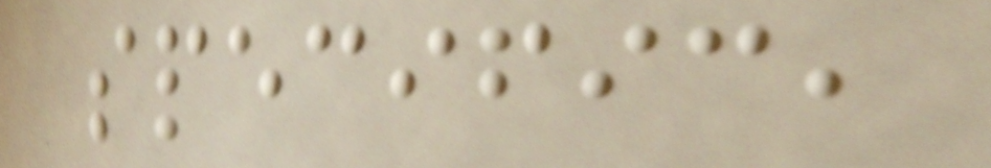specific,
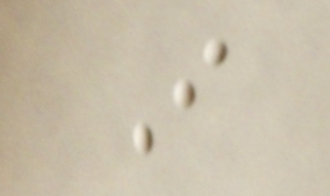I
